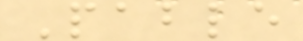Pable
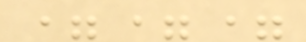===
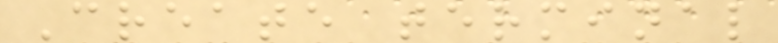Create terminal
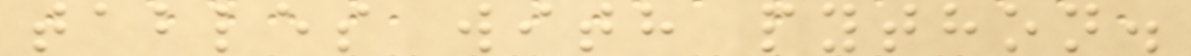tables with python.
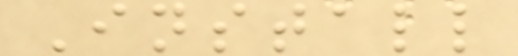Install
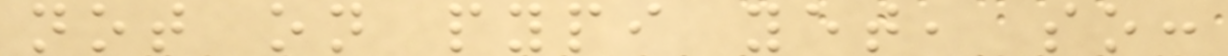not on pypi yet, so:
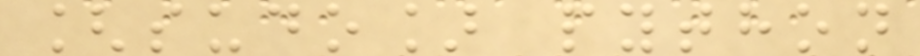[sudo] python
